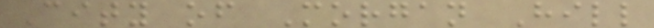City of Morgan Hill
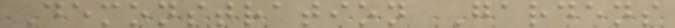Demonstration Gardens
